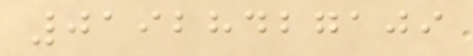01928427109
